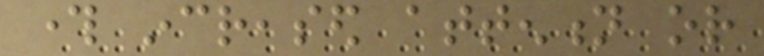through increased attention or
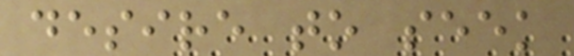desire to seek
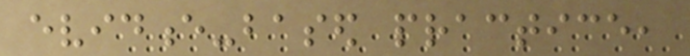evidence-based practice,
